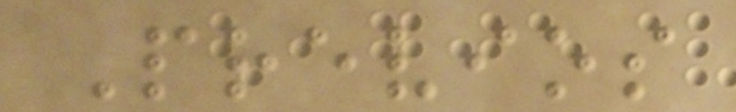Previos
